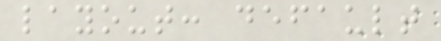layout: default
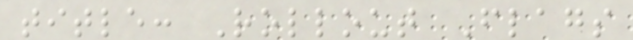title: Rollout Flags
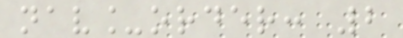nav_order: 2
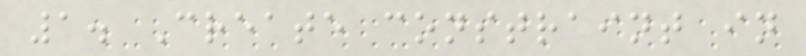1. Create constraint in
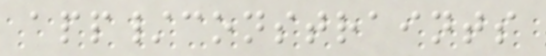app/constraints
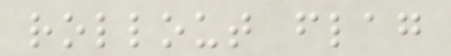rollout flag
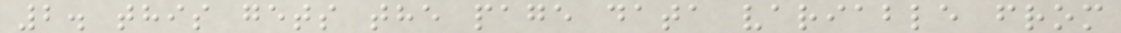2. this gets the page data variable from
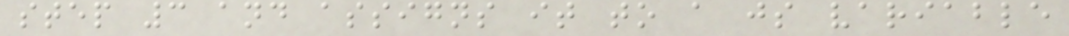step 3 and assigns it to a js variable
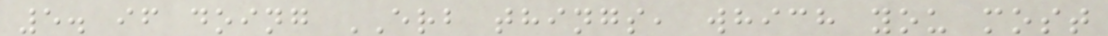5. if doing ERB things, which you most
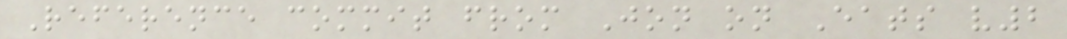Reference commit from Jon on Eats v2
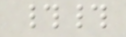##
